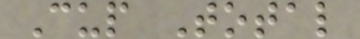Cup Total
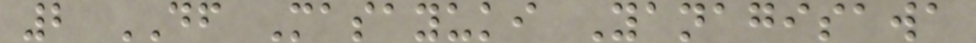2 DF Masayuki Yanagisawa
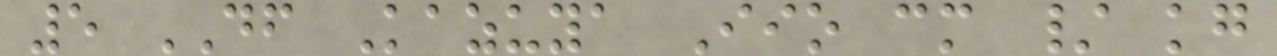5 DF Kazuya Iio cm / kg
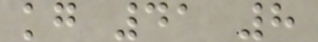kg 41 8
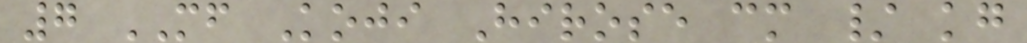7 MF Koji Hirose cm / kg
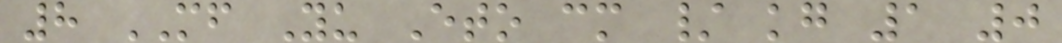8 MF Yu Eto cm / kg 1 0
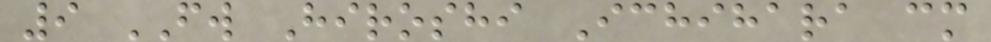9 FW Hiroshi Ichihara cm
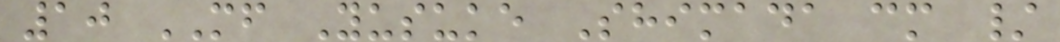10 MF Yusuke Shimada cm /
